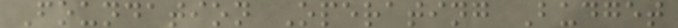Foundation Operating Budget
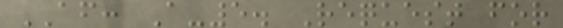AF: A-5. Request for
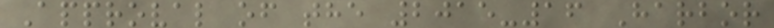Approval of the 2015-16 Harbor
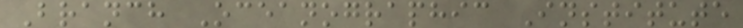Branch Oceanographic Institute
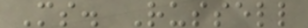Ms. Russell
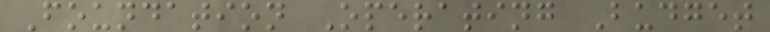Foundation Operating Budget
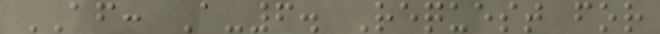AF: A-6. Request for
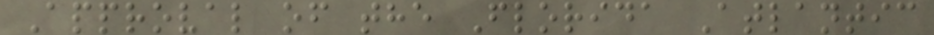Approval of the Florida Atlantic
